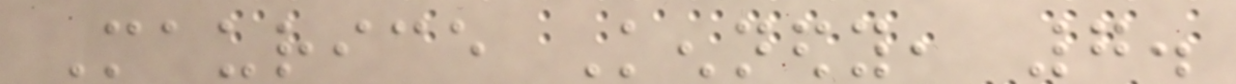Maurice Kennedy, 7.
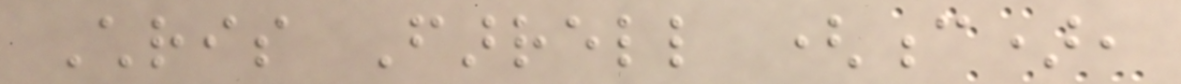Chris Farrell (c),
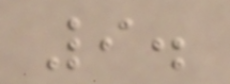9.
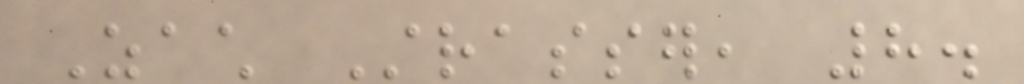Zach Strasser, 8.
